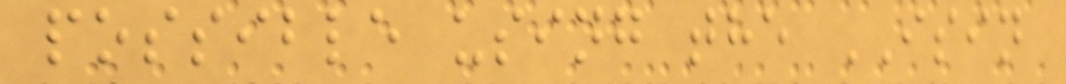possible using the ISIN
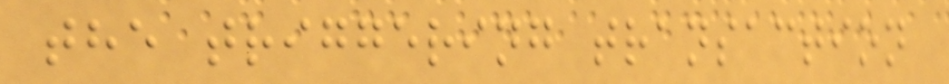the triggering transaction
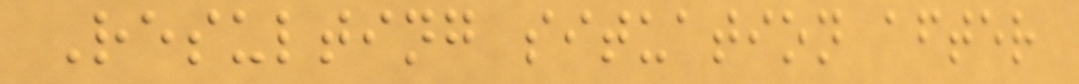Resulting situation after
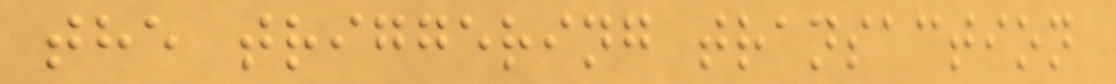the triggering transaction
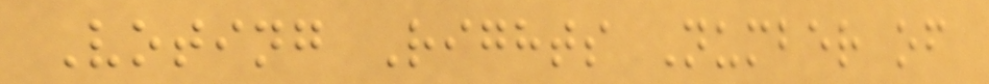Voting Rights Number of
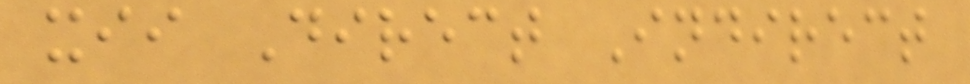xii Direct Indirect
